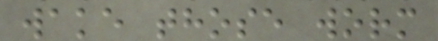wake those worm
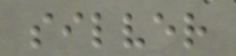silver
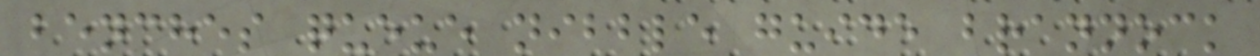benches queue nibble guide brannock
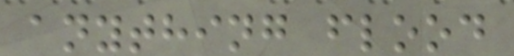anything flood
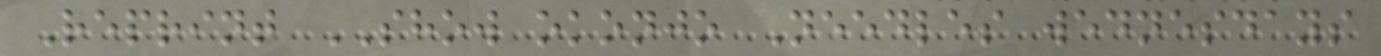Reprint SHOW okonjo Needles wednesdays
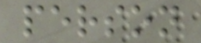person
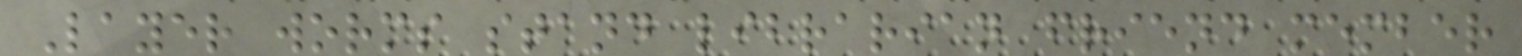Layer worms stand librarian friend member
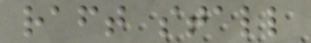raft stall
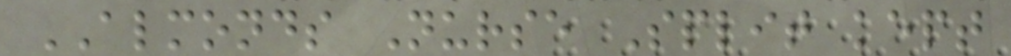ALMONDS Nurse Split kept
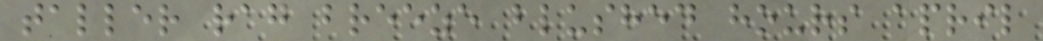taller rag breeze blushed hours april
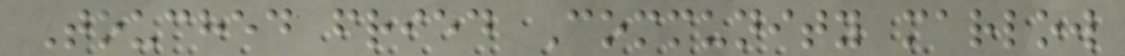Touched fried Community marlow
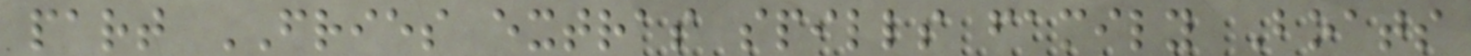part FRIES extras spills family Boats
